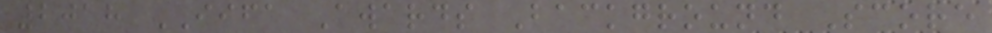2018 IIFA Awards Background Score
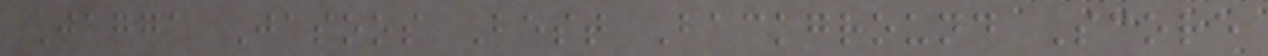Jagga Jasoos Best Background Score
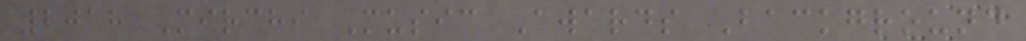2018 Mirchi Music Awards Background
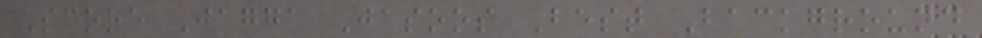Score Jagga Jasoos Best Background
